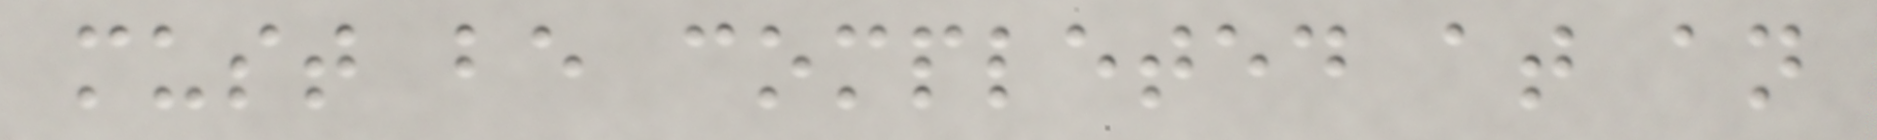must be completed at an
